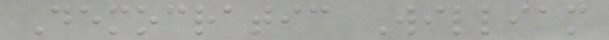Democratic William
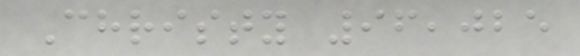Christy 96,025
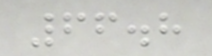66.8
